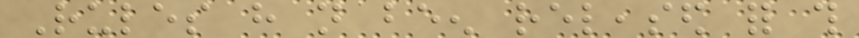Rules have not been released for this
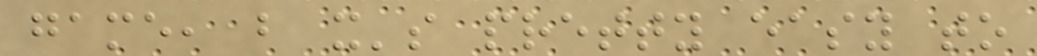game, but it's pretty easy to
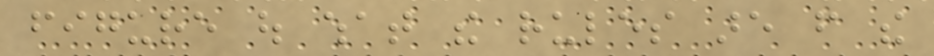figure out what the rules are from the
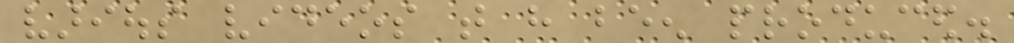various videos that have been produced.
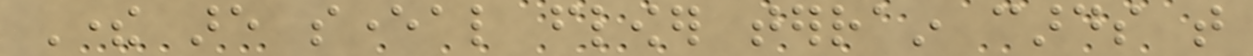There are several flower terrain cards that
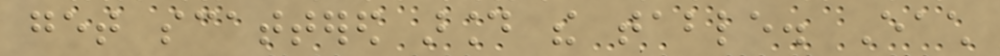get scattered around the table. Each
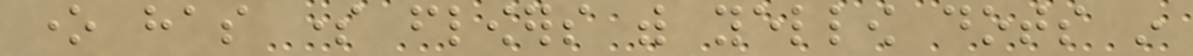one has some flowers with yellow dots in
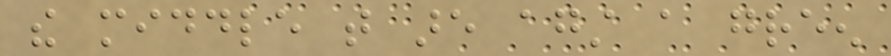the middle that are against a green
